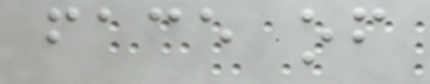face of
